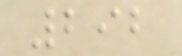292
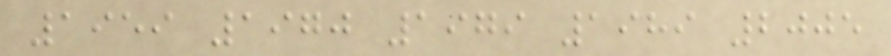1959 1970 1979 1989 2005
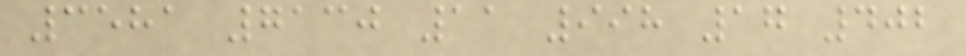3581 7130 11 998 17 402
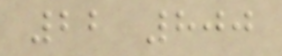22 800
